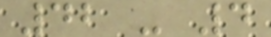42 - 4
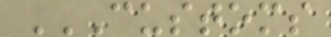CUSTOMS
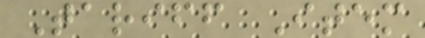Tariff Item
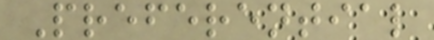Preferential
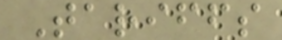Tariffs
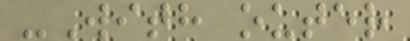-With outer
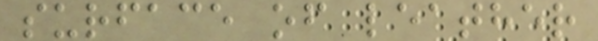surface of leather
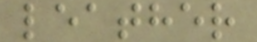leather
